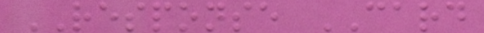RESPONSE CARD
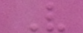V
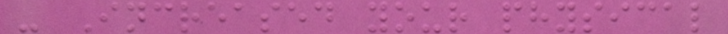- Increased your physical
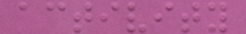activity
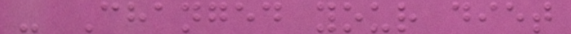- Changed your diet
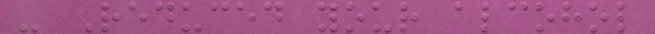- Reduced your alcohol
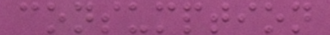consumption
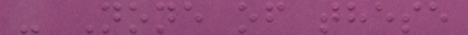- None of these
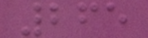265
